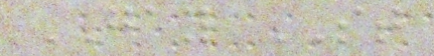GAY ST
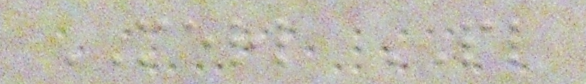MERL PL
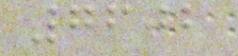7602
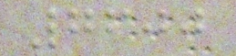7600
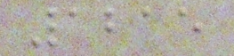1215
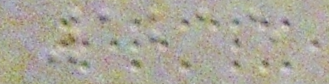1215
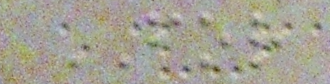FOR
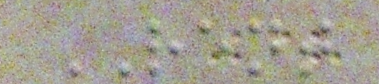RENT
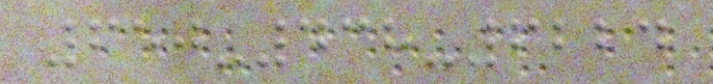650-438-6224
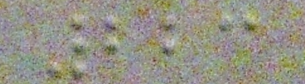223
